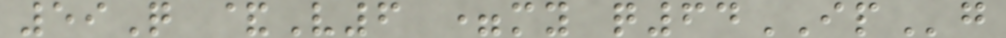59Q &V6 =my q64IPg
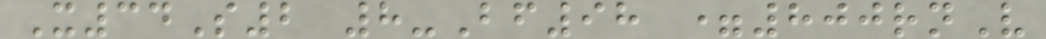X34S2 8-Bf98 =800rnV
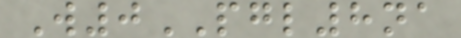W0PGL8na
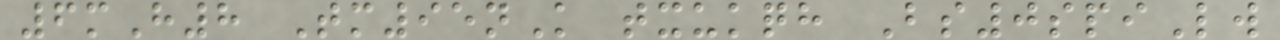6mH8 Tm95nK txukqh Bs0spiLw
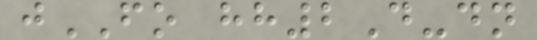jFO hh2D-dn
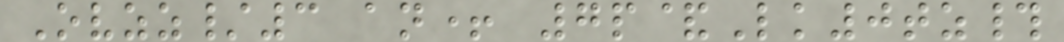Ovzz/3 an+ 7p&Lk0tz#
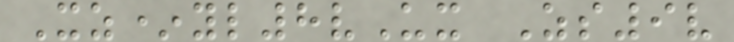Xz*yl8vUx Zs9v
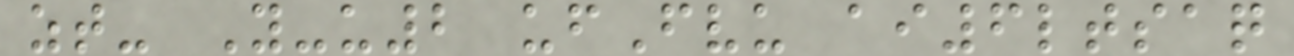zt- Y-u2 ufFvu ai6ltsaq
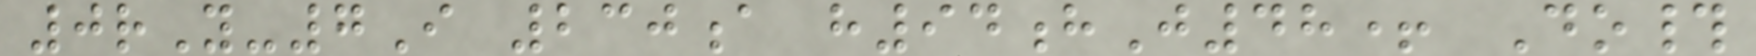0rY-7I 230a h94hJ48+ Do#
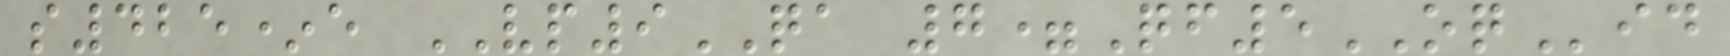s425*e VP9QA 7=Qf5OQid
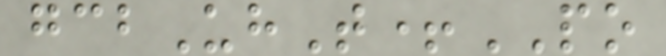gcbUhT+PO
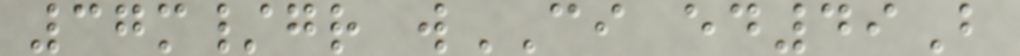37m/gr wCI ed49B
